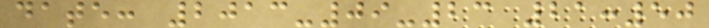date: 2013-09-23 21:50
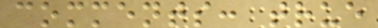comments: true
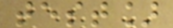test]
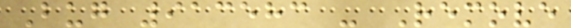Bug 913583 - Remove
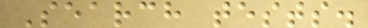Search tests.
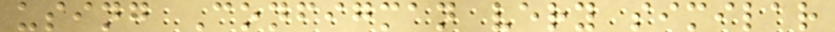using Configman very similar
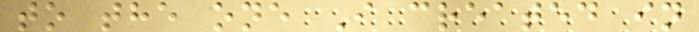to the one I created in
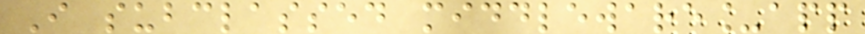I subclassed middleware_app
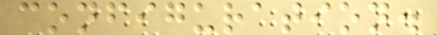configuration.
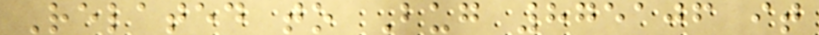Related to Bug 875106 it
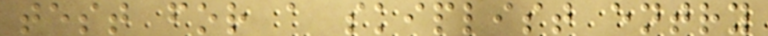test for a skiplist entry
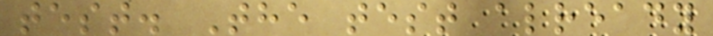test. The test already
